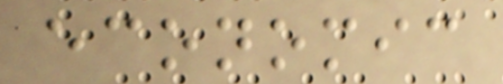economic
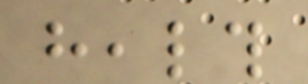health
